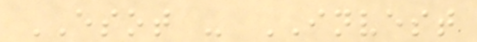ESOT - INVEST
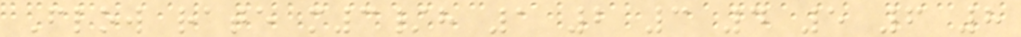Flow rate m3/h 1 2 3 4 5 6 8
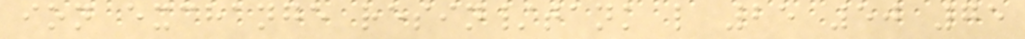ion exchange resin/tank l 25 50 75
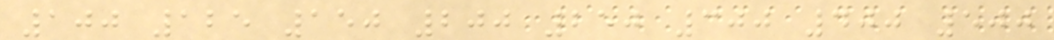100 125 150 200 250 300 400 500
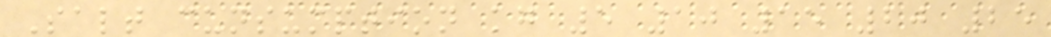Salt cunsumption kg 5 10 15 20 25
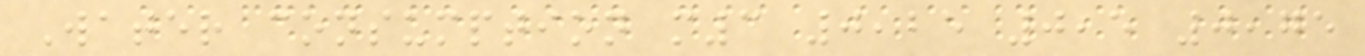Water consumption m3 0,25 0,5 0,75
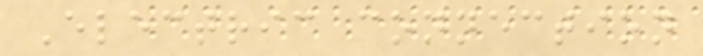Electric connection
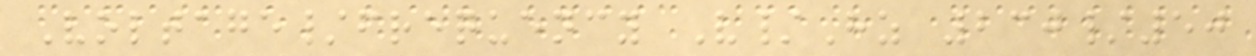Voltage/frequency V/Hz 230/50
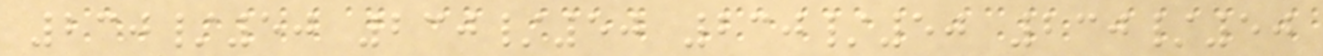230/50 230/50 230/50 230/50
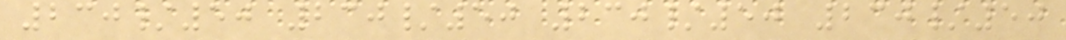230/50 230/50 230/50 230/50
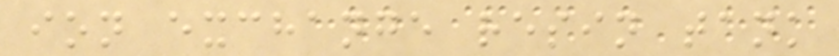ion exchange resin tank
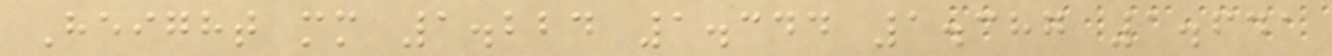Height mm 1.224 1.344 1.387 1.641
